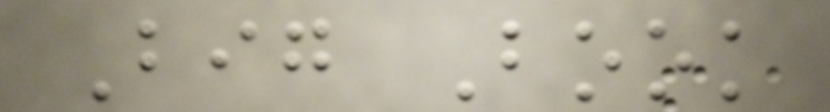Big Book
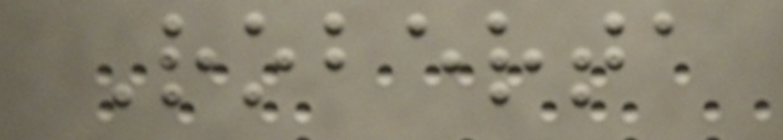Roberta
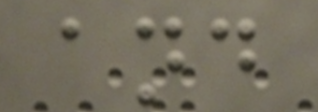and
